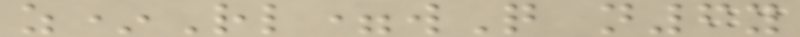z*Rl=wQ n6y
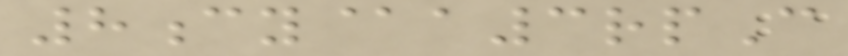8cy@a3rpC
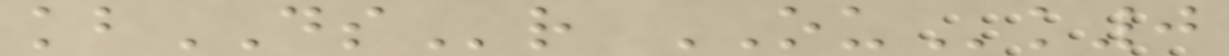kbDSr OUk0
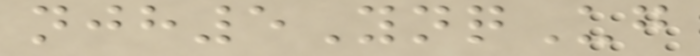njh5YnqUg
